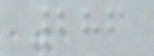286
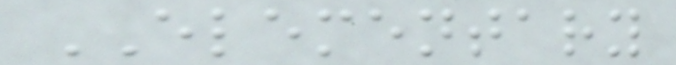ELEMENTARY
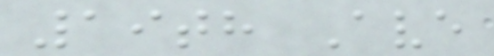19th Ave
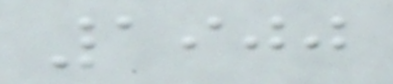1900
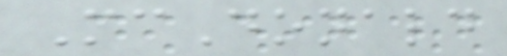McDonald
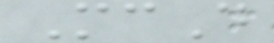McD
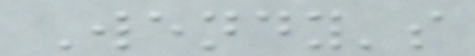Wendy's
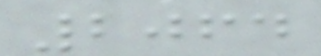2064
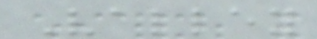Valley
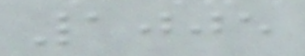1005
